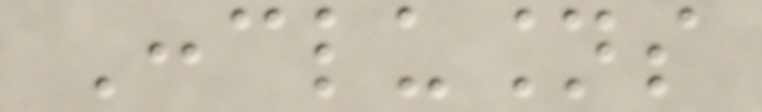Conclusions
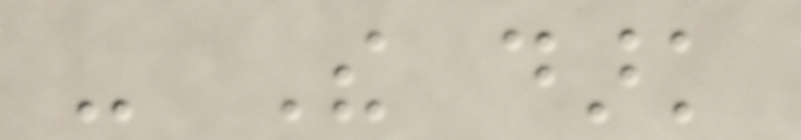- The dark
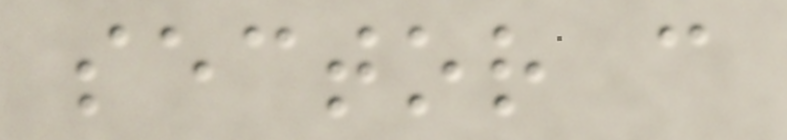sector can
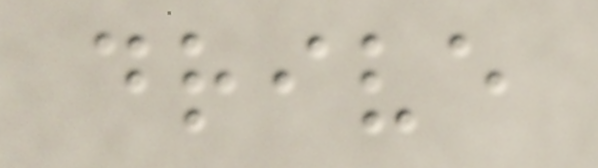drive
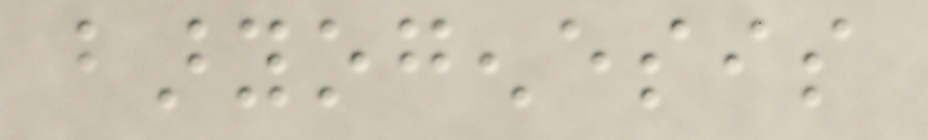baryogenesis
